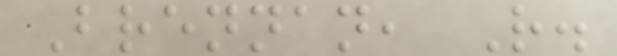Brennan, R.
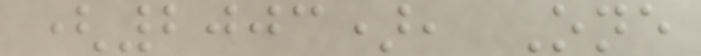(2003), One
